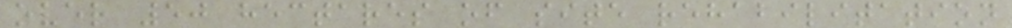over 50 hectares of site rehabilitation
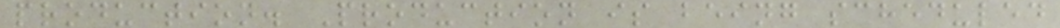production. Production is being scheduled
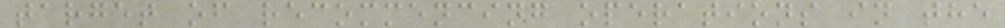target of recommencing operations in the
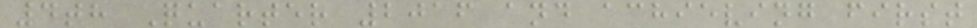4th Quarter 2016 and achieving first
